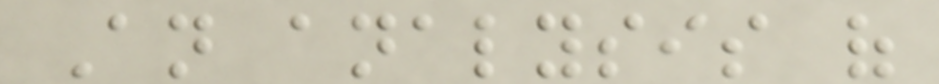An analysis of
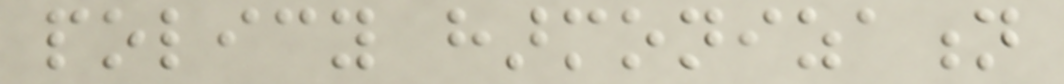policy harmonization
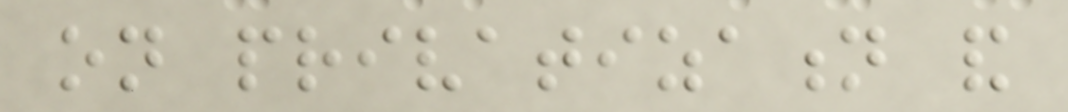on privatization and
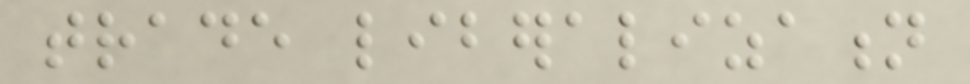trade liberalization
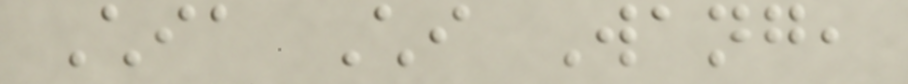Chia Chi Wang,
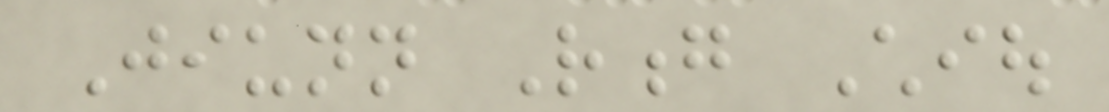Jiunn Rong Chiou
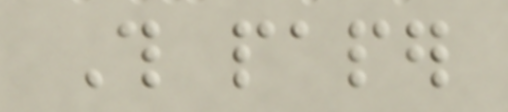This paper
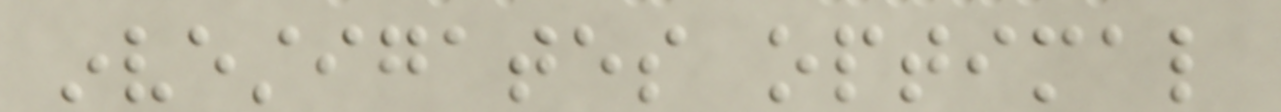investigates optimal
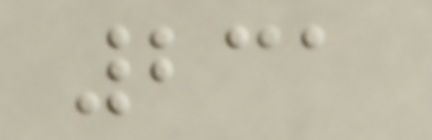231
